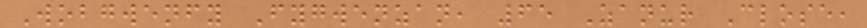Wobgwenfy Fygwenzan, 65 Zanur Close,
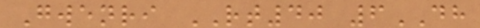Gwenri RT40 6DH
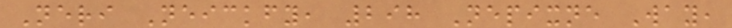Neri Neickfy, 298 Nepixne Way,
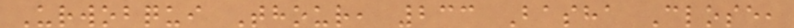Urwobqui Thour, 233 Basha Close,
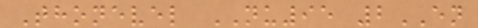Thonevel NU95 2EN
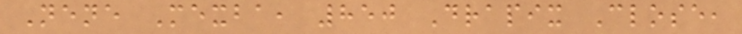Nene Mexba, 850 Drapix Close,
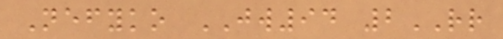Nefyko JW94 2RR
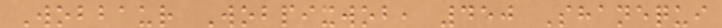Wobbaur Wobpixwob, 450 Shanequi
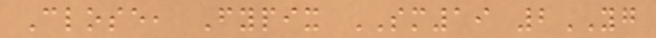Close, Fypix SM19 2YG
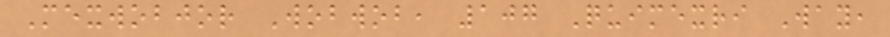Mexwobjor Wobwob, 107 Quimexri Way,
